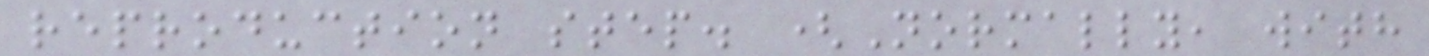reproduction step. (Normally, with
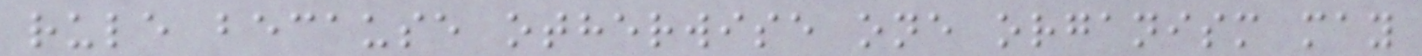rule because otherwise one organism may
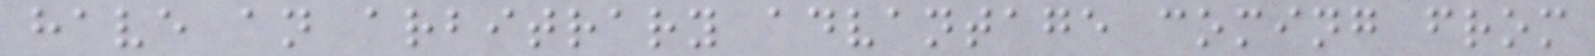have an arbitrary advantage coming from
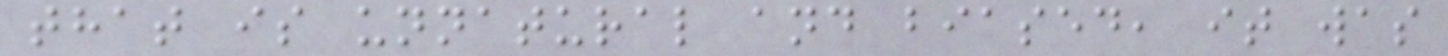that is unnatural and biased, it was
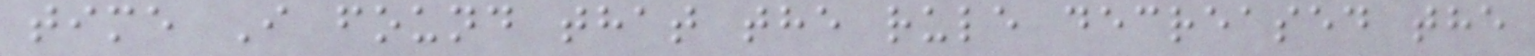time I found that the rule decreased the
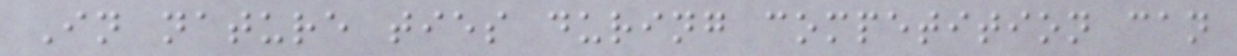In nature ties during competition can
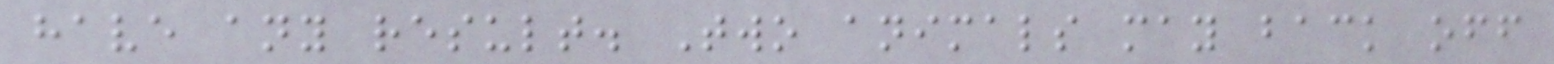have any result. Two animals may back off
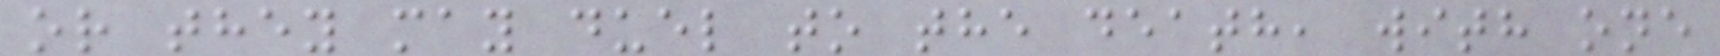or they may duel to the death, with one
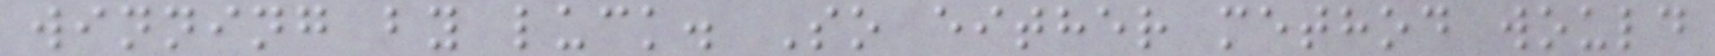winning by luck. So either method would
